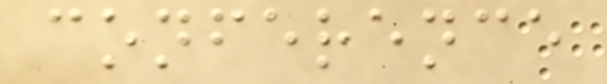conference
